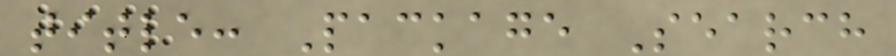title: Package Search
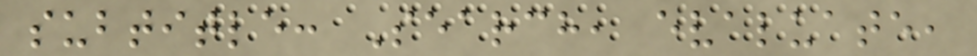subtitle: Search, evaluate,
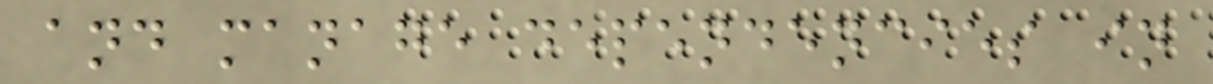and manage dependencies in
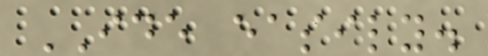IDE easily.
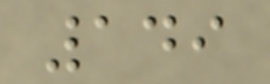149
